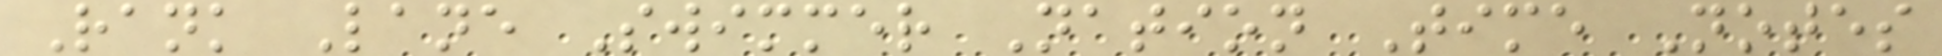Rank Lane Swimmer Nation Time Notes
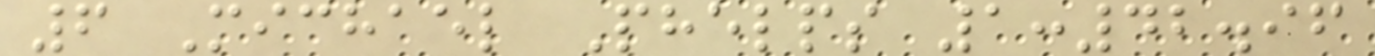6 Michael Phelps 1:42.96
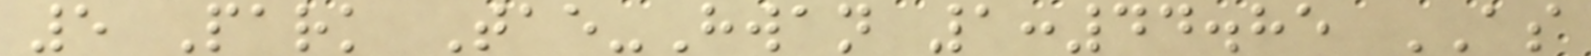5 Park Tae-Hwan 1:44.85 AS
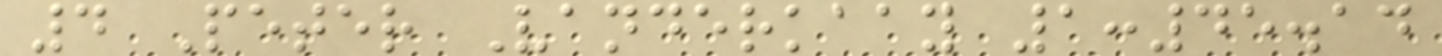4 Peter Vanderkaay 1:45.14
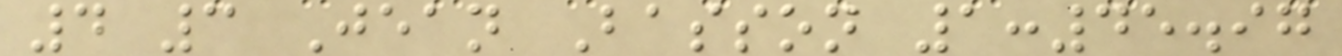4 3 Jean Basson 1:45.97
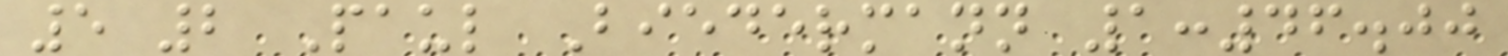5 2 Paul Biedermann 1:46.00
